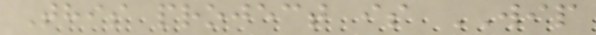This project is WIP
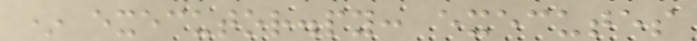* executor.py: executes
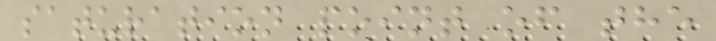saturation point of the
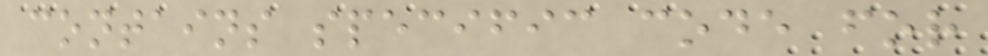contains specific code for
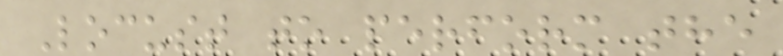Locust to perform the
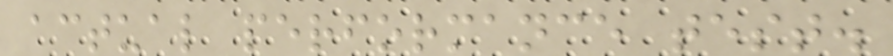actual performance test.
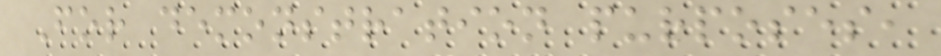For demonstration purposes,
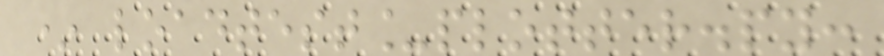* loadtest_plotter.py:
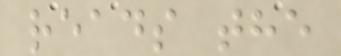reads the
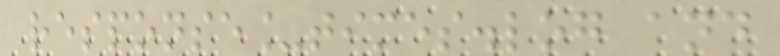response_times.log and
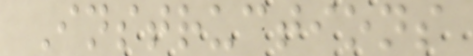Instructions
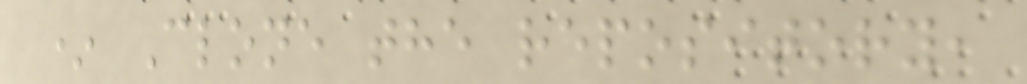* Clone the repository,
